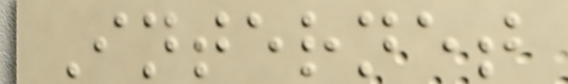Internet
